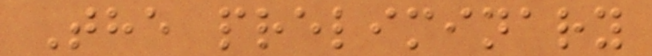The preliminary
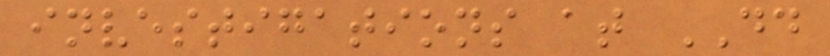investigations at DD
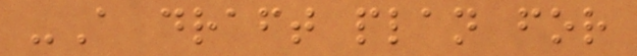-A draft plan for
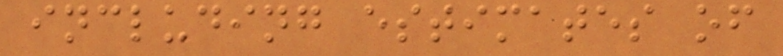including estimates of
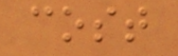cost
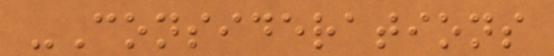-Considerations
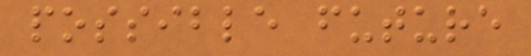possible future
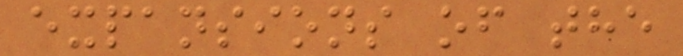expansions of the
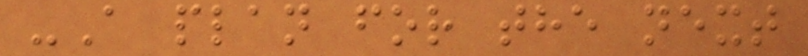-A plan for the next
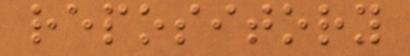repository
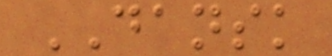DANSK
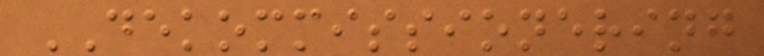DEKOMMISSIONERING
